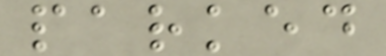parked
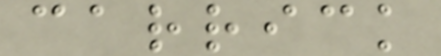carrick
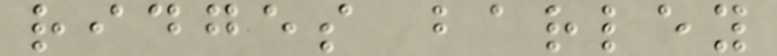ridges barley
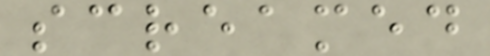screamed
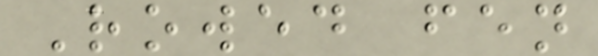Rowed fen
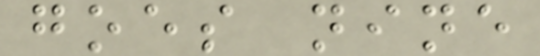goes nine
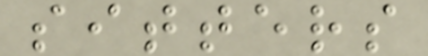sitters
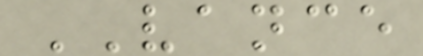VANCE
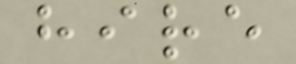hire
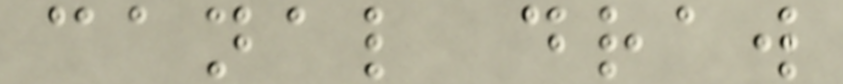canal draw
